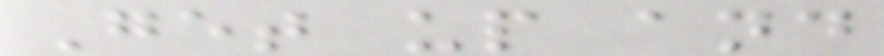Get up and
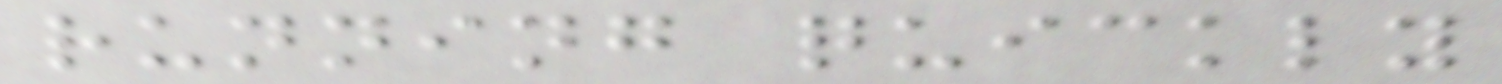running quickly
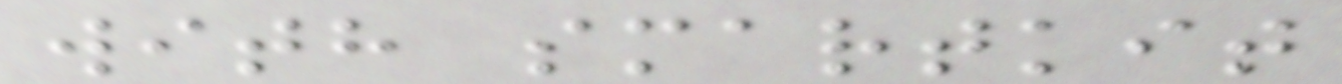with smartkit
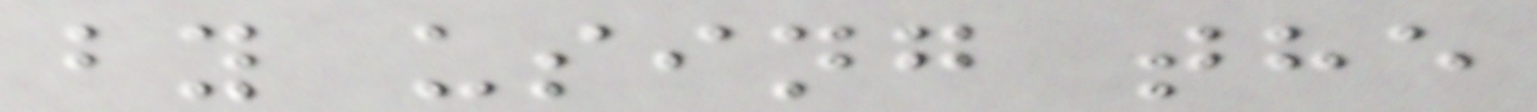by using the
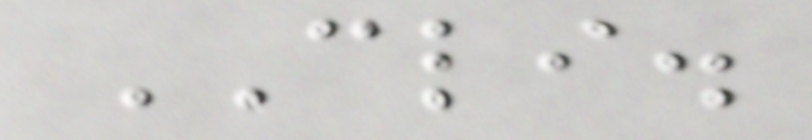CLI.
